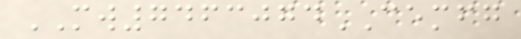MW7463074CEMFG
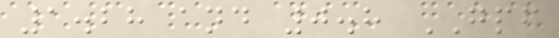1.28 and 0.8 GPF
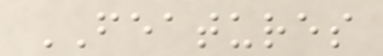FEATURES
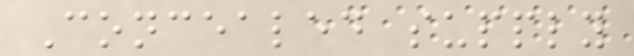Concealed supply
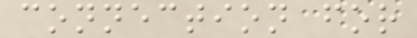connection for
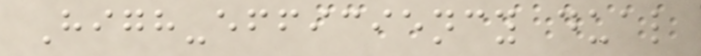High-efficiency dual
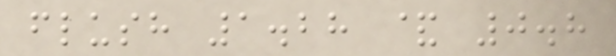flush 1.28 & 0.8
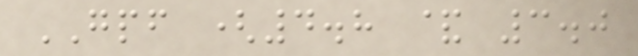GPF (4.8 & 3.0
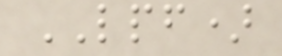LPF)
